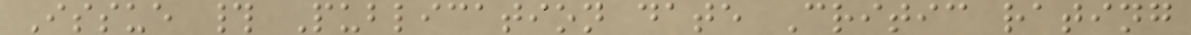Issue # Publication date Critic rating
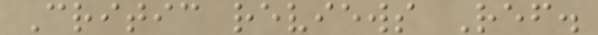Critic reviews Ref.
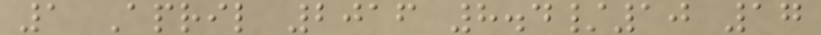1 April 2016 8.4/10 17
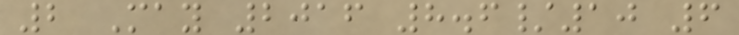2 May 2016 8.6/10 6
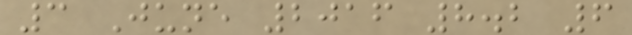3 June 2016 8.2 6
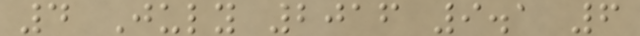4 July 2016 9.1 6
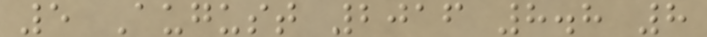5 August 2016 8.8 8
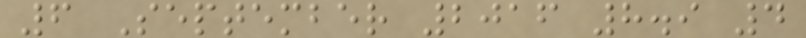6 September 2016 8.9 4
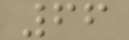66
